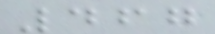467
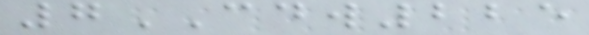7CDW225
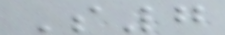S7
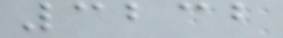3232
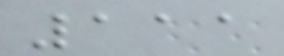111
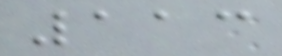113
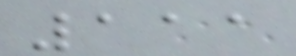111
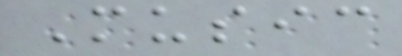Music
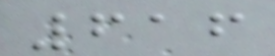616
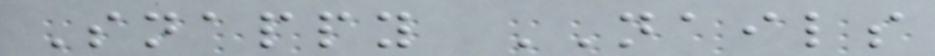Snappy NAILS
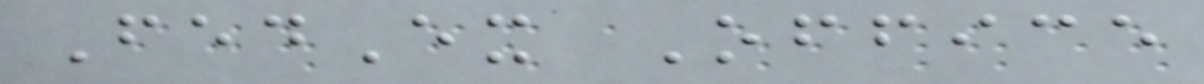FedEx Office
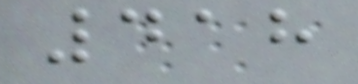418
